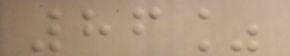86%
